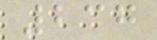237
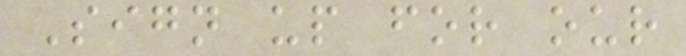Sign up for our
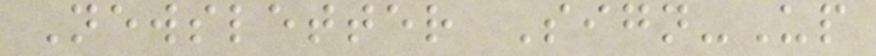Newsletter Sign-Up
